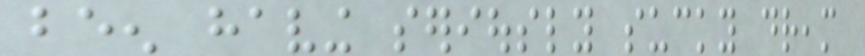been having seriously sucky dream
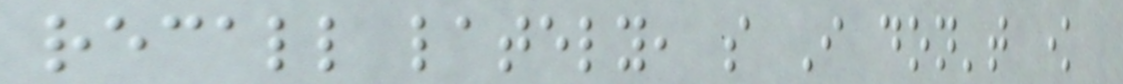recall lately, so I don't know
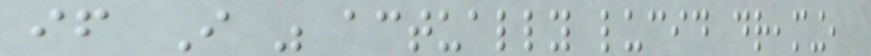if I was actually lucid dreaming,
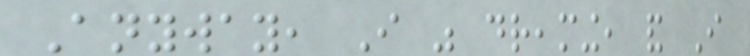Anyway, I was dreaming, and I
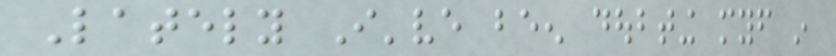Lately I've been doubting myself in
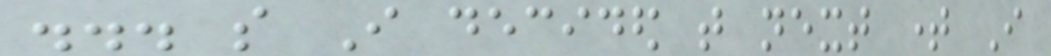... so I decided that next time I
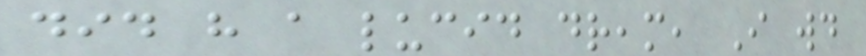did have a lucid dream, I would
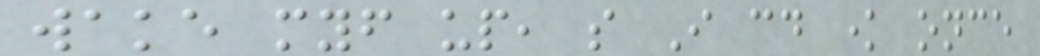wake myself up, so I could know once
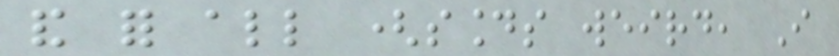and for all (sounds weird, I
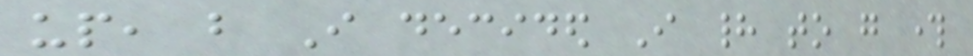up, but I decided I had to go through
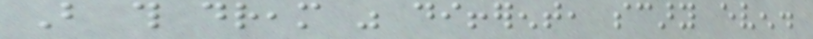But this dream was different, scary even.
